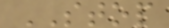STOP
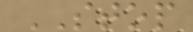STOP
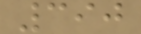390
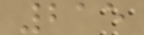215
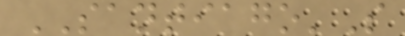SANTIAGO'S
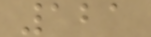121
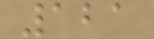121
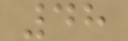48
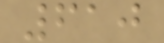610
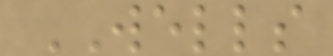WELLS
